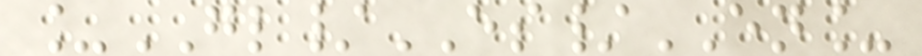_GL/ES/EN_
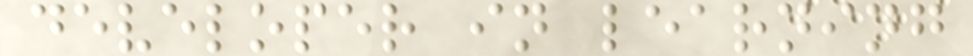developer in learning
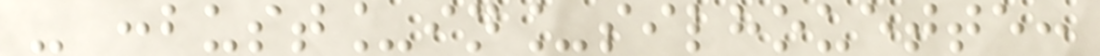- :bust_in_silhouette:
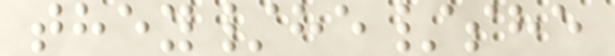they/he/she
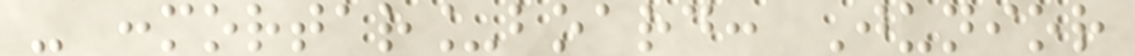- :mortar_board: Junior
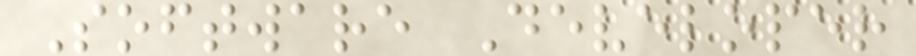Software Developer
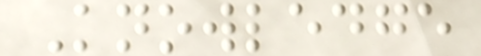Knowledge
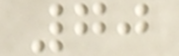70
